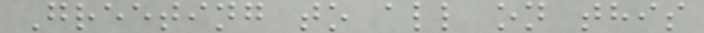Greeting to all on this
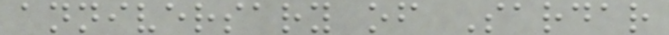anniversary of Sardar
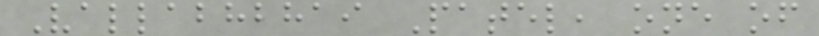Vallabhbhai Patel, one of
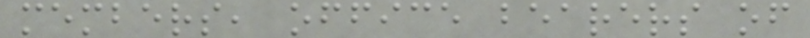members, office bearers of
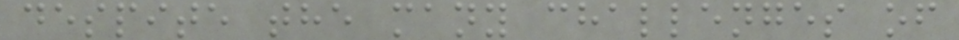despite the many challenges of
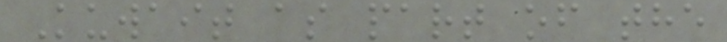Kuwait as part of the
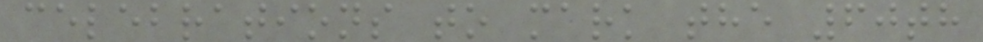celebrations to mark the 60th
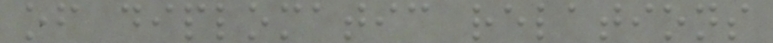of diplomatic relations
